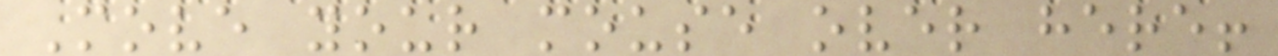Move your mouse over here!
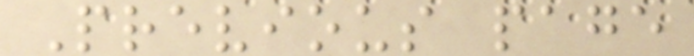Previous page
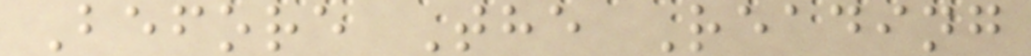Before The Reading
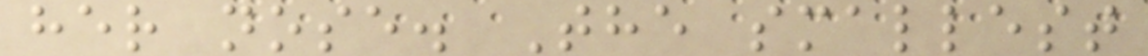her nose. The smallest
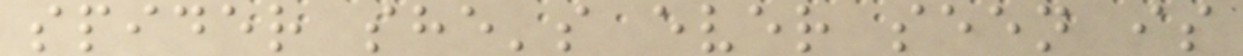spider she's ever seen is
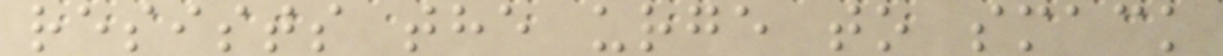resists the urge to smack
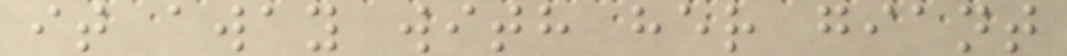it away with her giant
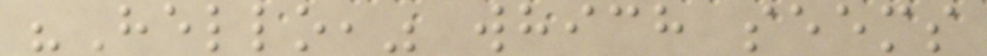"Hello," which seems
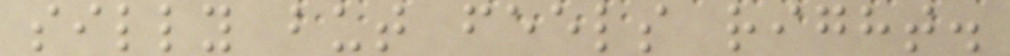silly but feels right.
